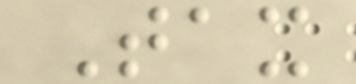Tax
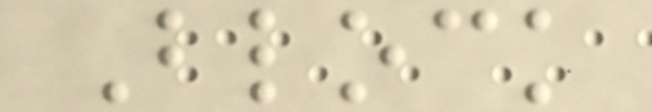Block
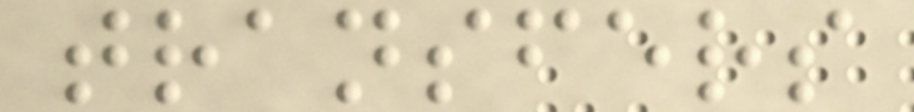transfers
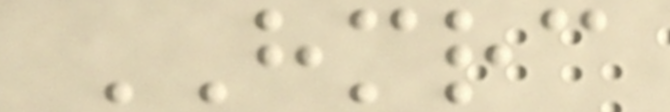HMRC
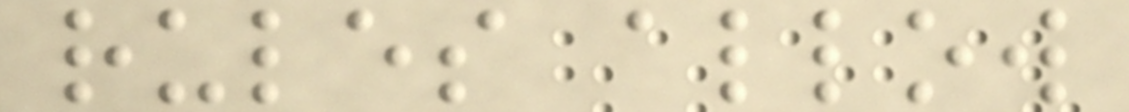rules allow
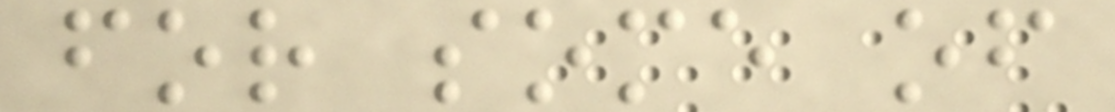for some of
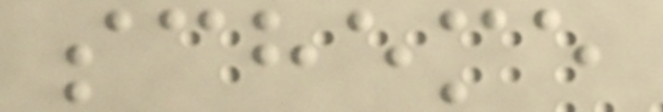scheme
